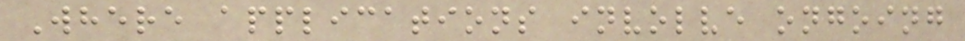Where applications involve ongoing
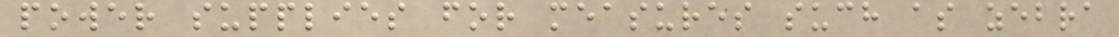power supplies for measures such as zebra
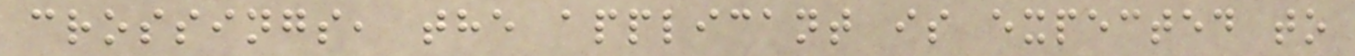crossings, the applicant is expected to
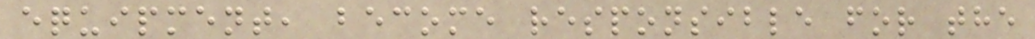equipment, become responsible for the
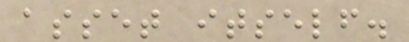asset itself.
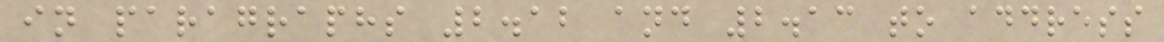in paragraphs 2.12 and 2.13 to address
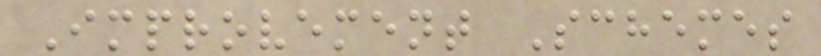Improvement Schemes
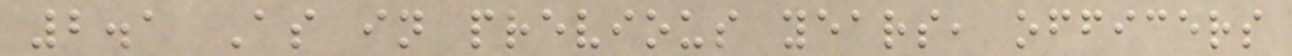2.1 As in previous years, officers
